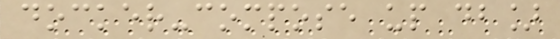docker-compose up db]
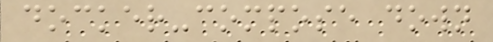docker-compose down
